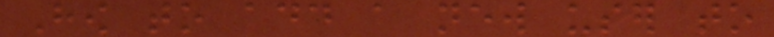How to add a new user to
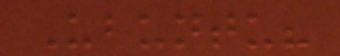Ubuntu?
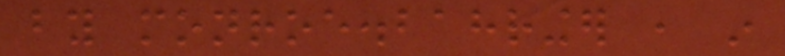by monroe.bahringer , in
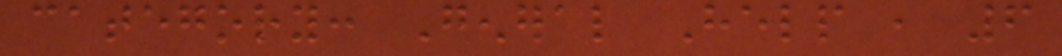category: General Help , 6
